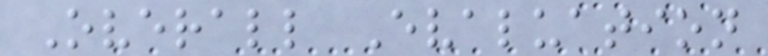Overall Evaluation
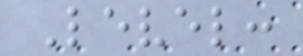Level:
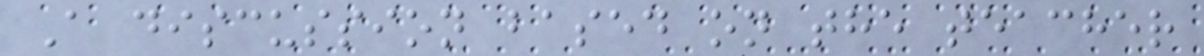A discussion based on the teacher
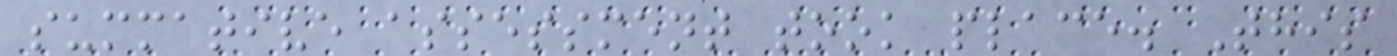summative assessment took place. This
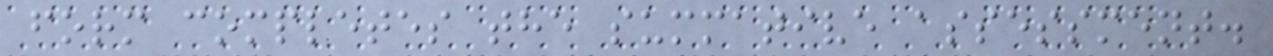form completes the summative assessment.
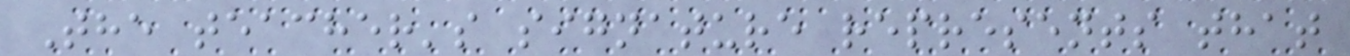The teacher's signature represents that
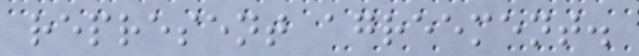represent agreement.
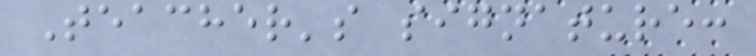Teacher's signature:
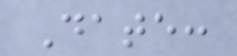Date:
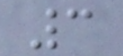3
